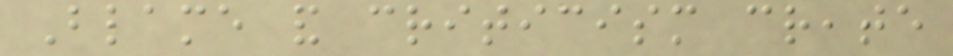Blame and criticism create
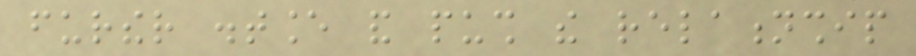further distance and push the relationship
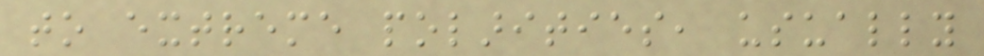to extreme polarities, usually
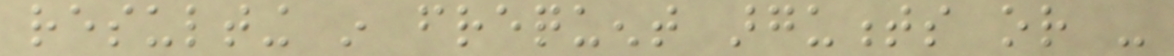resulting in frequent arguments or -
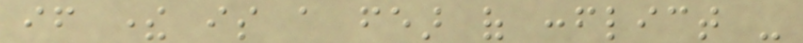if there is a fear of conflict -
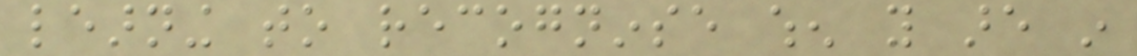learning to recogninse when you are in
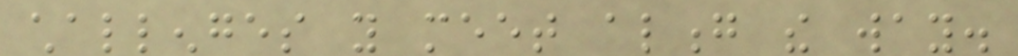challenges you meet along the way.
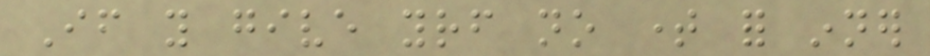If you give yourself no time for inner
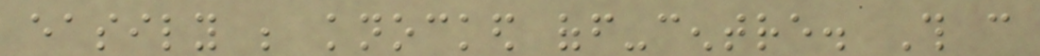easily be knocked off-centre. This can
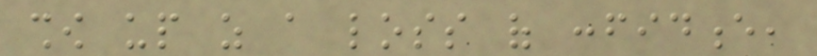show up as a loss of confidence,
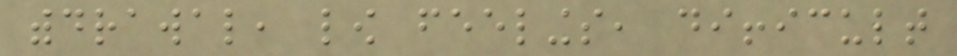withdrawal, low feelings, difficult
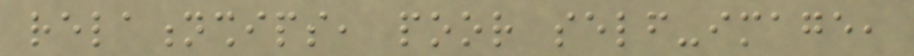relationships, poor self-image,
